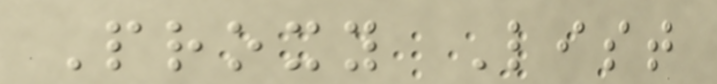Proxy List
